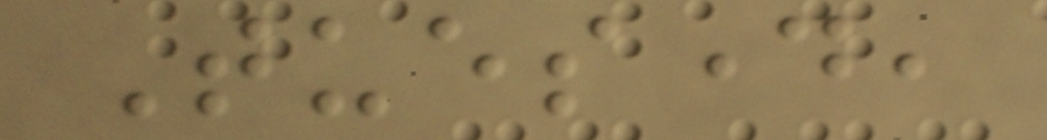Tuesday,
